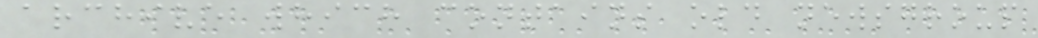archive which contains old newsgroup
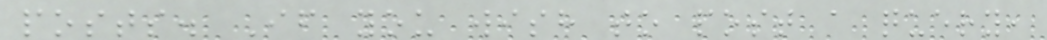posts. If you wish to post a query,
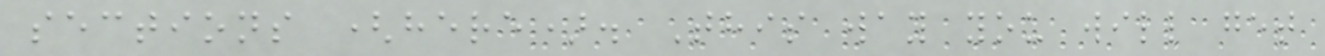sections (here). This way you will get
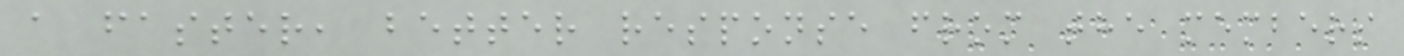a faster, better response from the members
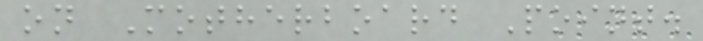on Motherboard Point.
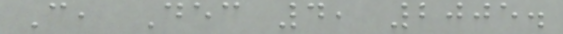C, Dec 4, 2005.
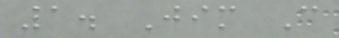1. Jim C
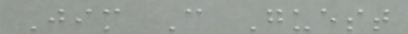Jim C Guest
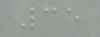35
